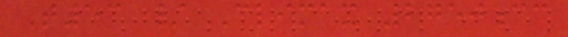T53 / Climax 2750cc
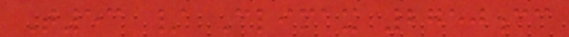T53 / Climax 2750cc
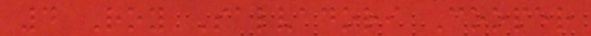4 Roy Salvadori Cooper
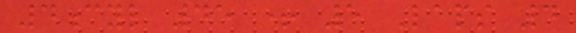4cyl 45 + 5 Laps 4
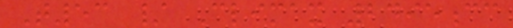T53 / Climax 2495cc
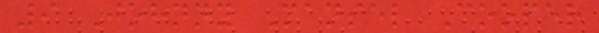9 Johnny Mansel Cooper
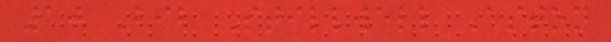10 Bib Stillwell Aston
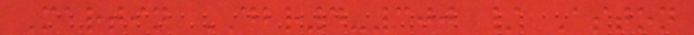Martin DBR4-300 / Aston
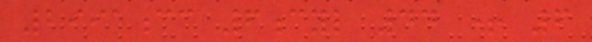2991cc 6cyl 44 + 6
